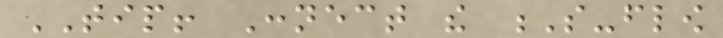TIP! Connect the S-flow
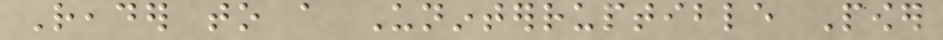Reader to a Uninterruptible Power
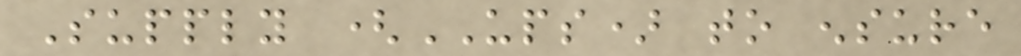Supply (UPS) to ensure
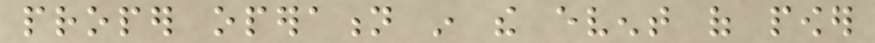proper operation in the event of power
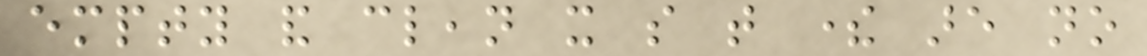empty and clean it so that there are no
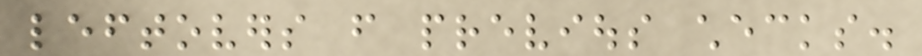leftovers from previous checks.
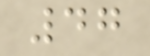47
